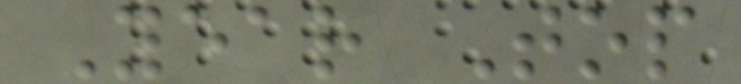Year Top
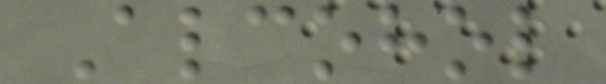Alcohol
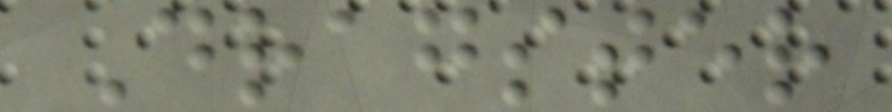Dragster
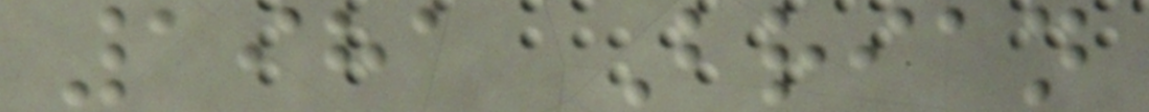1981 Brian
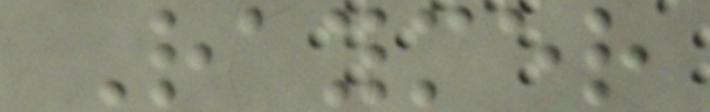Raymer
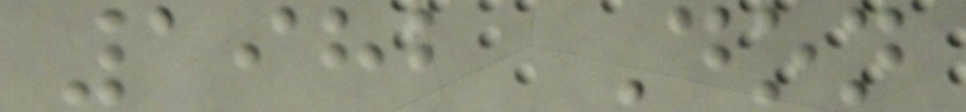1982 Don
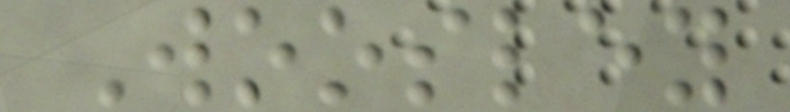Woosley
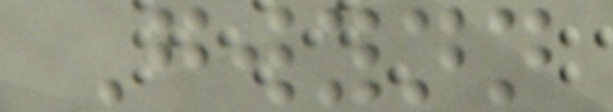Gwynn
